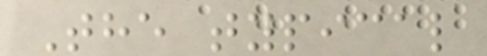The typical
